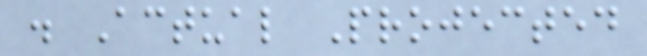. Actual Projected
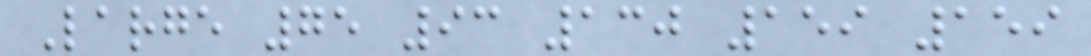Large 75 93 130 159 159
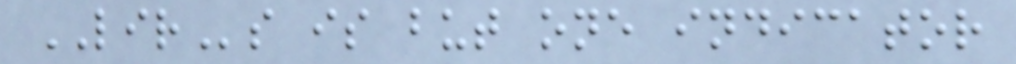LIRs is but one indicator
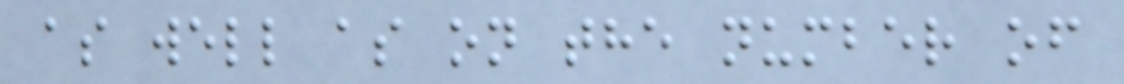as well as on the number of
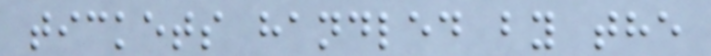tickets handled by the
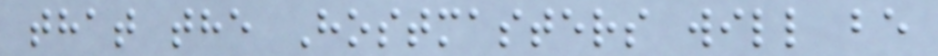that the Hostmasters will be
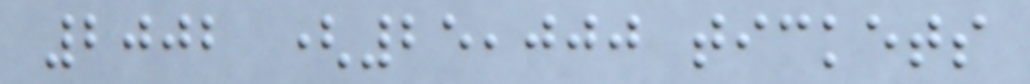2002 (25,000 tickets
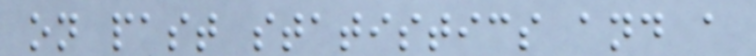on past statistics and a
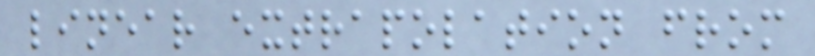linear extrapolation from
